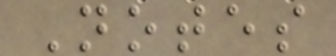Notes
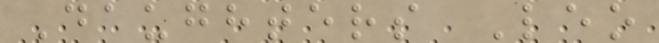Daughters Leo
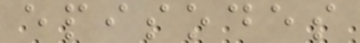episodes
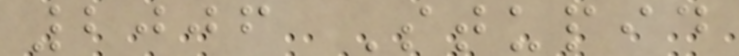2006 Stupid
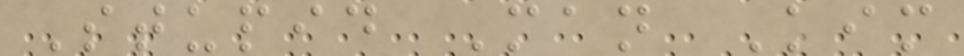Stupid Man Kim
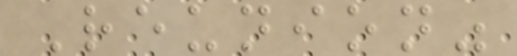Reunion"
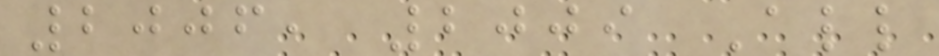2006, 2009 All
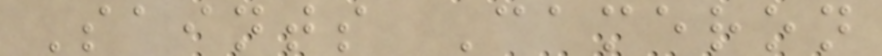Saints Cameron
